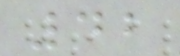42
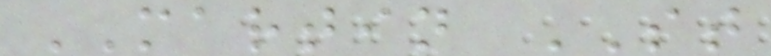MARTIN ST
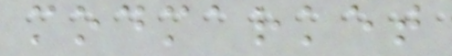modmarket
